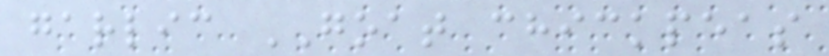garlic GOAT chickpeas
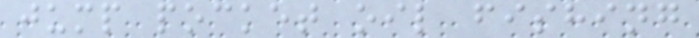jump pocket oil fishing
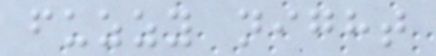fuzzy night
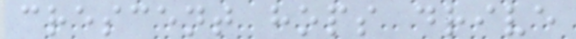crescent hops drive
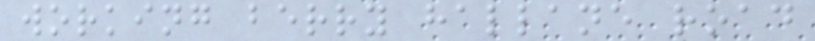working berry hallane road
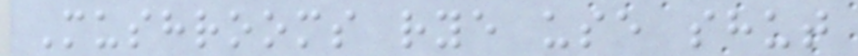Mushrooms rye use shut
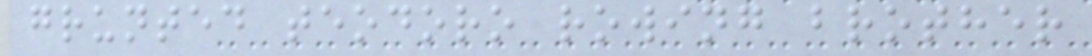grunted teodoro rowing brother
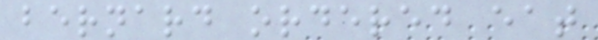bernard ordered eat
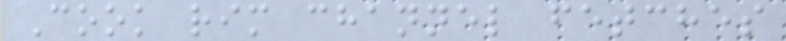Cook rim channel fetches
